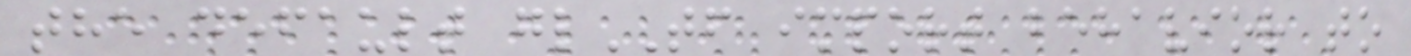the default glTF import behavior to
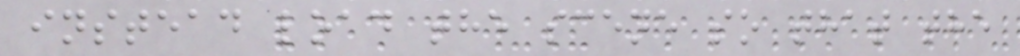instead load the scene so that the
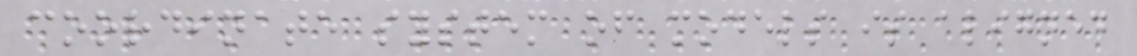coordinate system of models is aligned
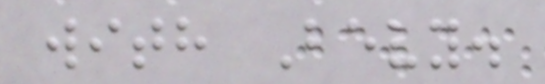with Bevy.
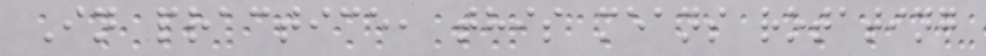In practice, this means rotating
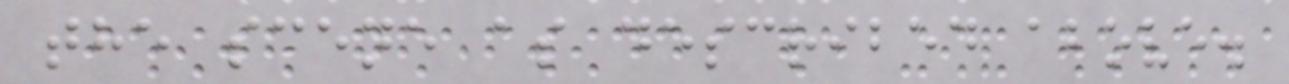the scene as described above.
